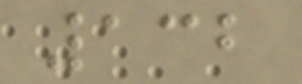132
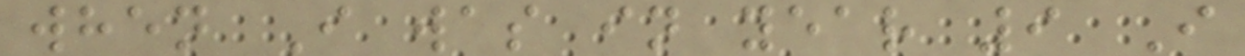when I was in year 9 I
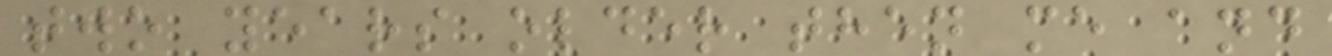two years older then me and
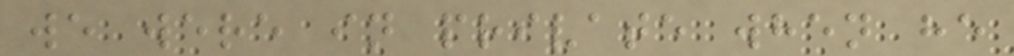we were in private when he
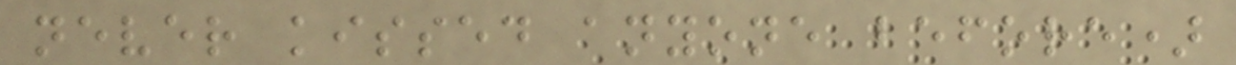never kissed anyone before)
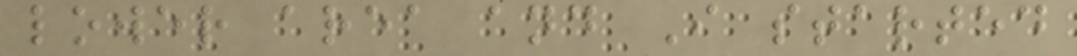lower area and I started
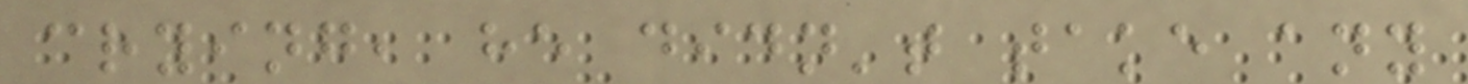crying, he didn't take any
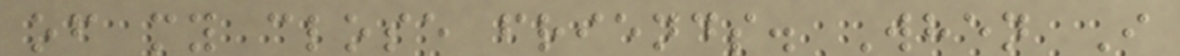of my close friends. When I
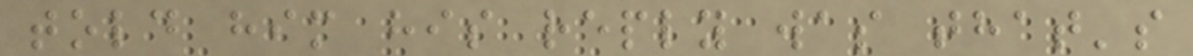told him his reply was that's
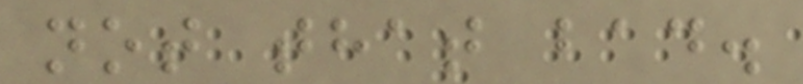not that bad.
